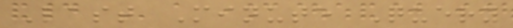Last Minute Query
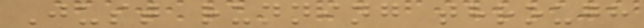Just running through
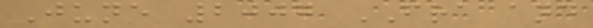June 2007 FRA and
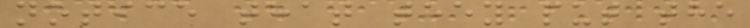notice that they put the
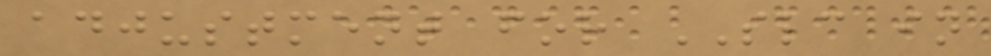adjustment for SLC in
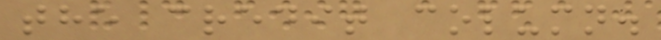the credit column.
